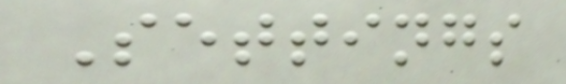Settings
